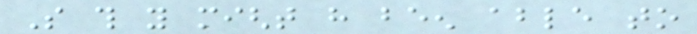So this you might have been able to
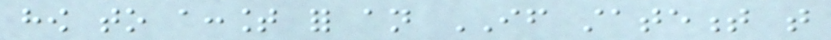how to account for an IF statement that
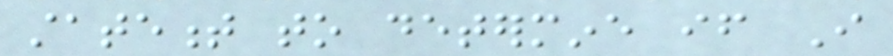statement to determine if I
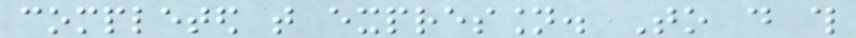completed that expression. To do this
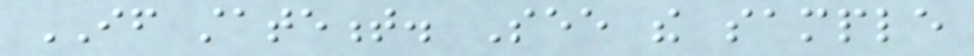IF statement. See the sample
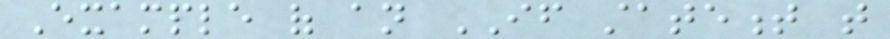Example of an IF statement that
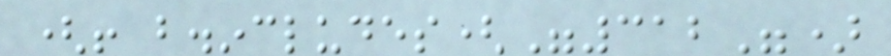(! b.includes("312")
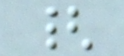{
